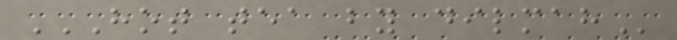HOT TEA BY DILMAH
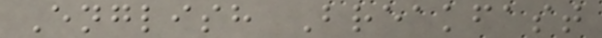English Breakfast
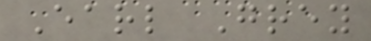Earl Grey
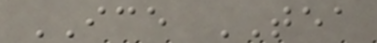ICE TEA
